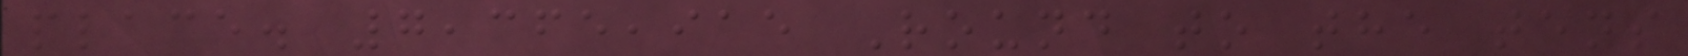place. 7,365,915 Round to the tens
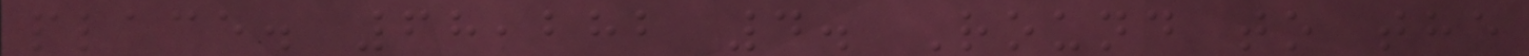place. 68,282 4. Round to the
